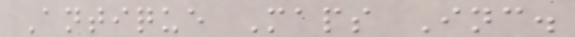Antique Maps Inc.
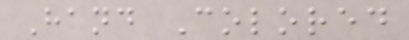Hand Colored
